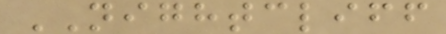NIGHTCLIFF
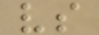vs
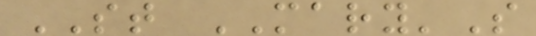ST MARY'S
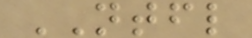NTFL
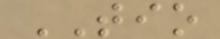TIO
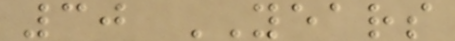30 YEARS
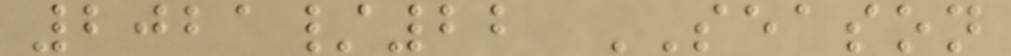2021/22 SEASON
